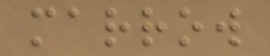marrow
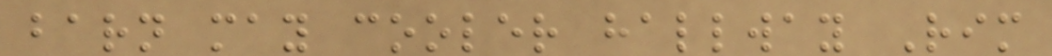barn may cooler hallway Rim
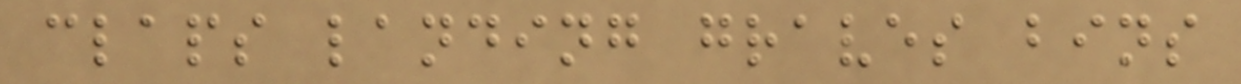claps landing graves bins
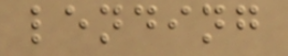lending
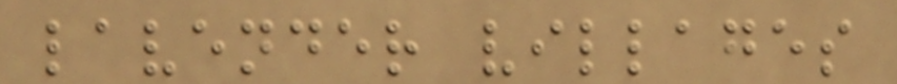lavender villages
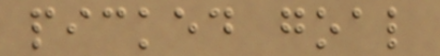picked goal
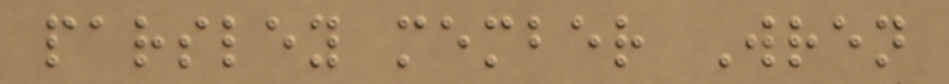parsley member Wren
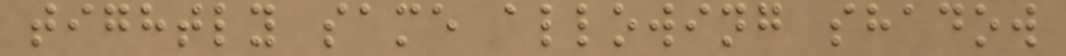tightly same allowing shadow
